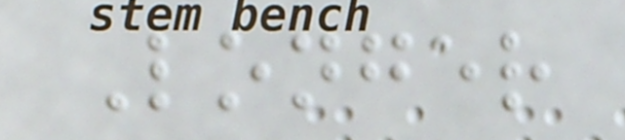Longer
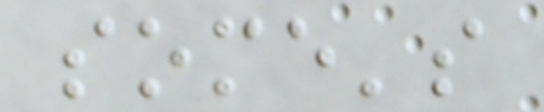some's
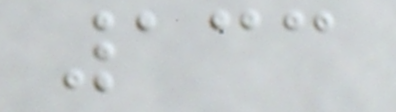133
